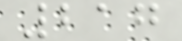217
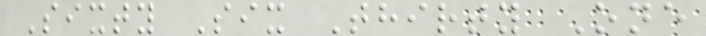Sixty Six Thirty One
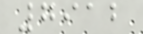7912
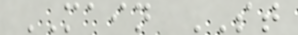MAIN ST
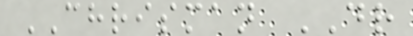CHRISMAN DR
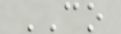CO
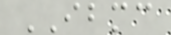IBMC
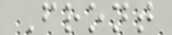Front
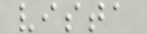vista
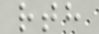rth
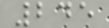245
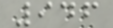946
